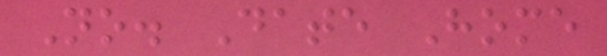No. Date Home
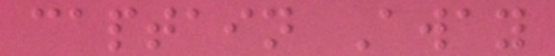captain Away
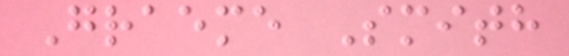Graeme Smith
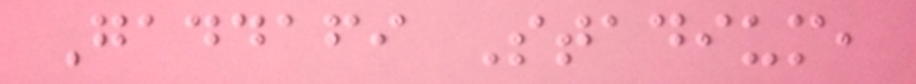Gaddafi Stadium,
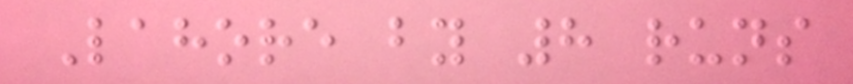Lahore by 8 runs
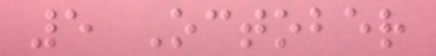5 October
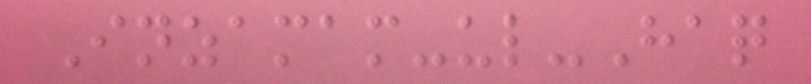Inzamam-ul-Haq
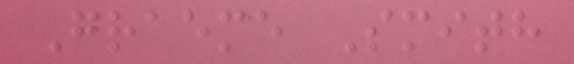Graeme Smith
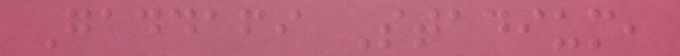Gaddafi Stadium,
